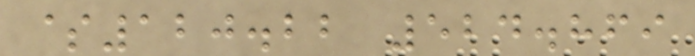$120.22 524.869
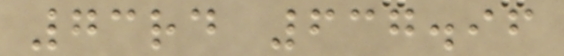73rd 637.96
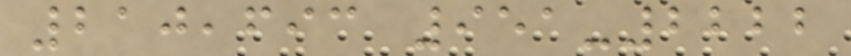210,693 951-2222
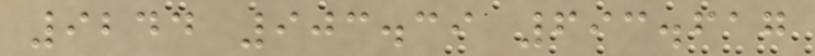9244 903.39 693.617
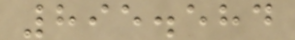895.584
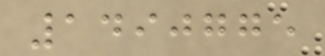1490775
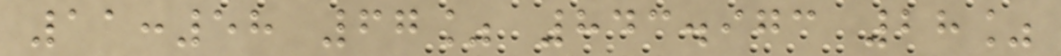11:58 67% 843.973 28%
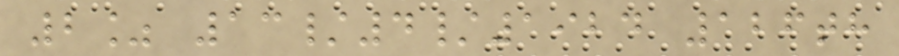2% 13/4/1924 126th
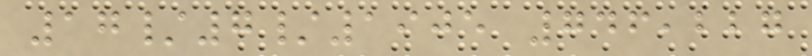17/7/1905 746,227
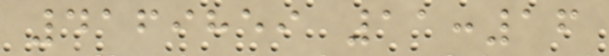4169859 11:16
